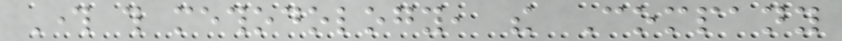Through this methodology, the Company
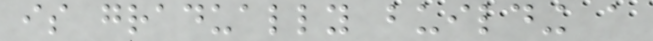is gradually building a
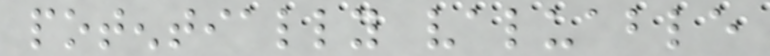potentially valuable
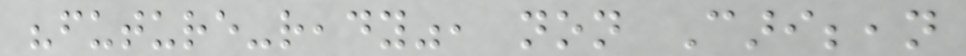"future-ready", non Caribbean
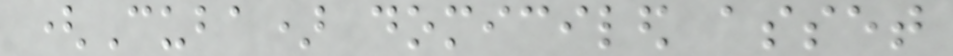(Cuba) domiciled asset
